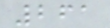261
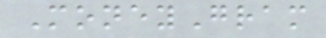MoneyGram
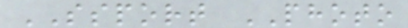SSPORT PHOTO
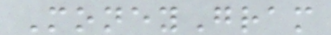MoneyGram
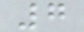7
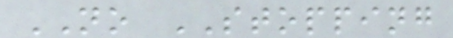NO STOPPING
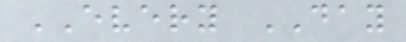EVERY DAY
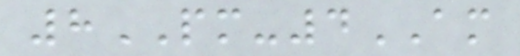8PM-4AM
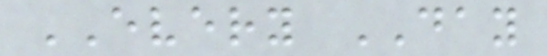EVERY DAY
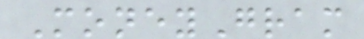MoneyGram
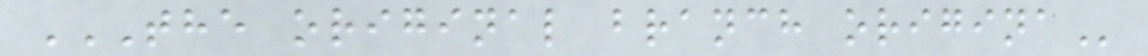THE ORIGINAL BRANCH ORIGINA
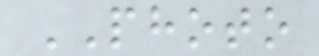PHOTO
